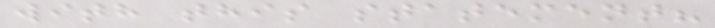with this statement?
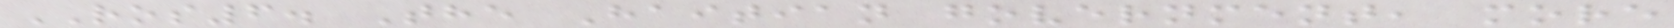ROS6. The Haitian government, more
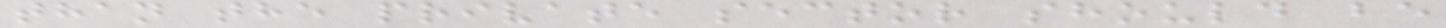than the private sector should be
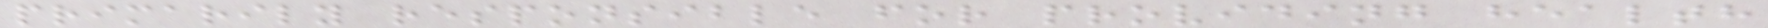primarily responsible for providing health
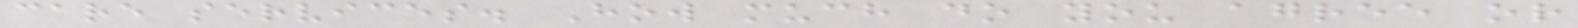care services. How much do you agree or
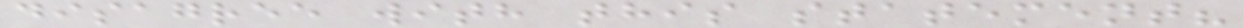disagree with this statement?
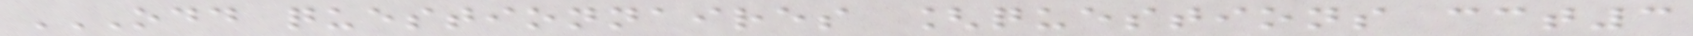ODD QUESTIONNAIRES [QUESTIONS CCT3
